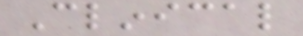Clinical
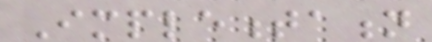Implementation
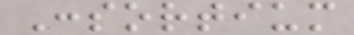Consortium
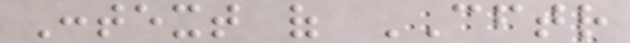Context of CFTR
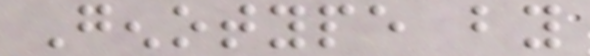Genotype by
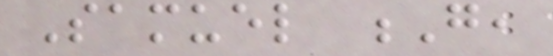Samuel G,
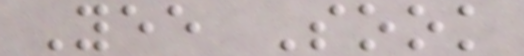Yee Sook
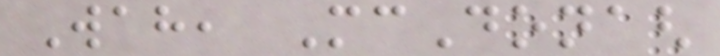Wah, McDonagh
